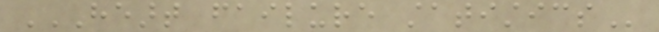HEART FAILURE STATISTICS
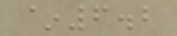~6.2
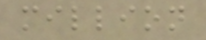million
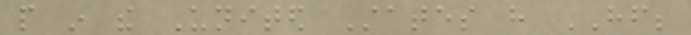people in the United States have HF;
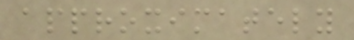approximately
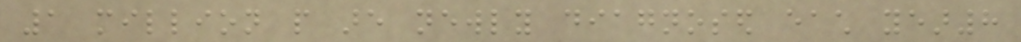1 million people are newly diagnosed each year8
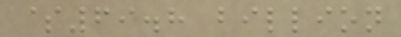$69.8 billion
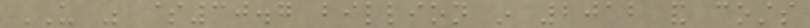US was $30.7 billion in 2012 and costs
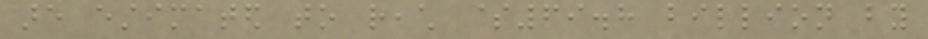are estimated to reach $69.8 billion by
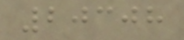20308
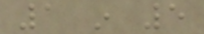1 in 5
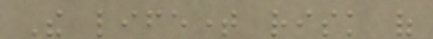The lifetime risk of
